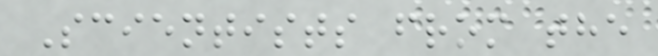Scientists from the
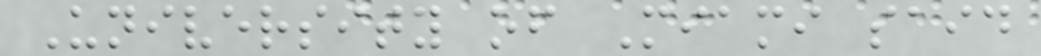University of Miami said
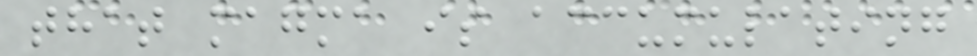that magma is accumulating
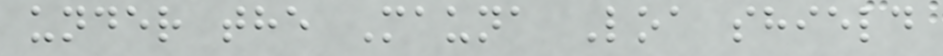under the Mauna Loa shield
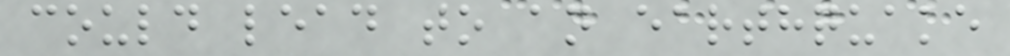could lead to an earthquake
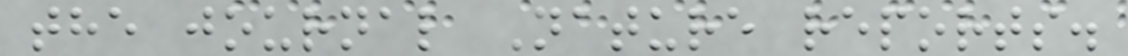the journal Nature reports.
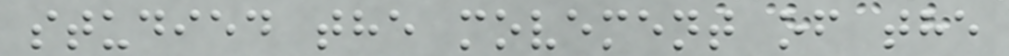studied the movement of the
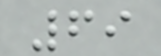69
